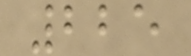225
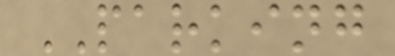PARKING
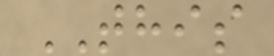THIS
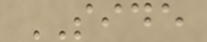SIDE
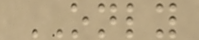ONLY
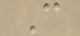C
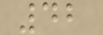42
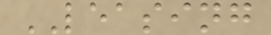LEASING
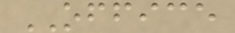OFFICE
